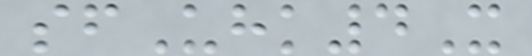sfUhk4X
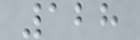128
